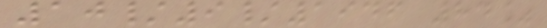10/9/1946 84%
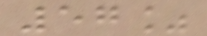57%
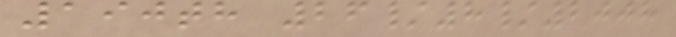190th 26/8/2008
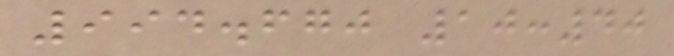994.670 10:40
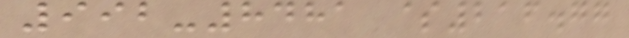992-8481 $216.77
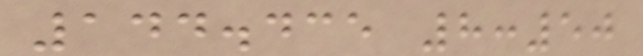144.435 8:50
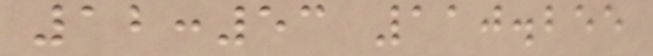12:53 110.255
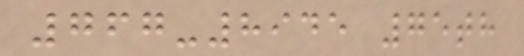767-8945 75th
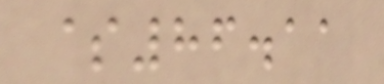$86.11
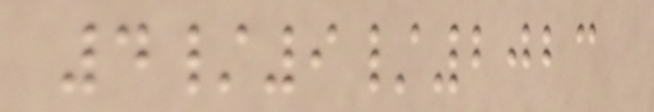4/9/2023
